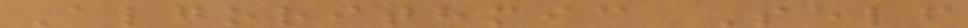Algorithmic Self
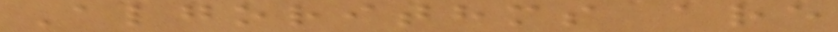Algorithms are
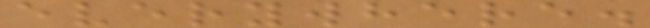everywhere.
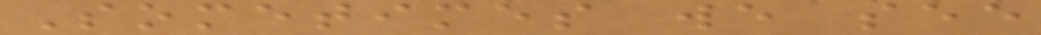Sometimes we see
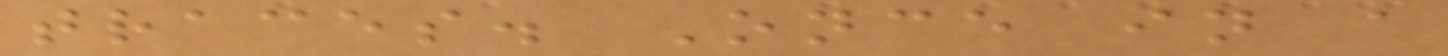traces. Once in a
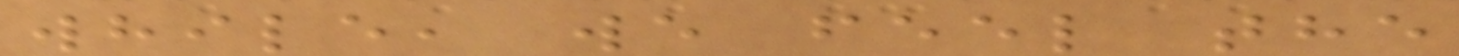while, we feel the
